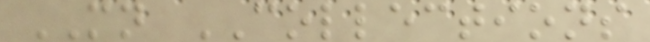MN COLLECTIONS
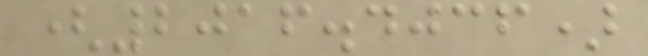(2016.4036)
